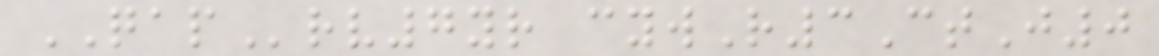QAPrv7yr cywR3CtJ0
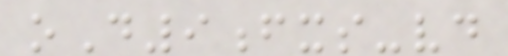oD9fxs-vd
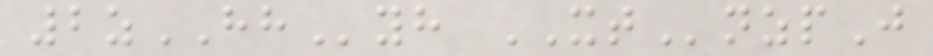2zHHyh XTnzpJ
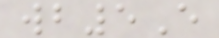wb5E
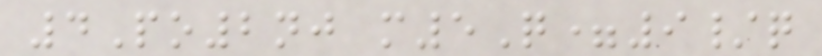4Po2nj m5Q=9/q
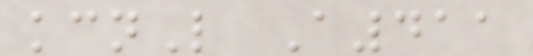kcnL A411
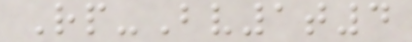Rp-Bv1t4
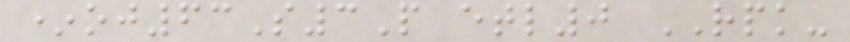*oj63S3P etl0 RPK-
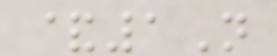&1N
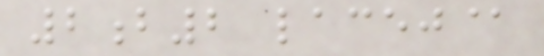2b2 lacej@
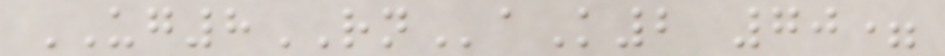UG8RNaK2 70=
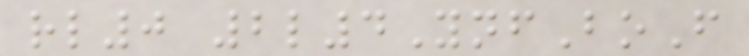rl0 2l4YnfBoF
